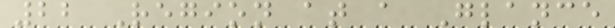22 Region at a Glance
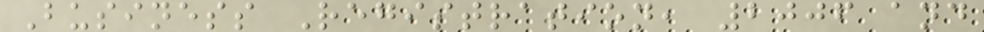Business Registration, 2006 and
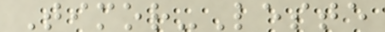Timor-Leste
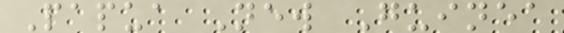Papua New Guinea
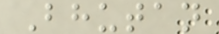Bhutan
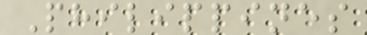Philippines
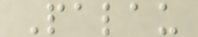Palau
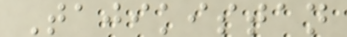Tajikistan
